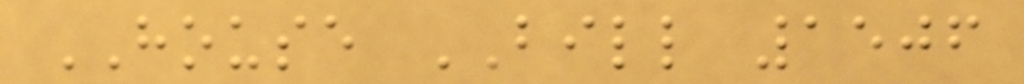HOUSE BILL 1506
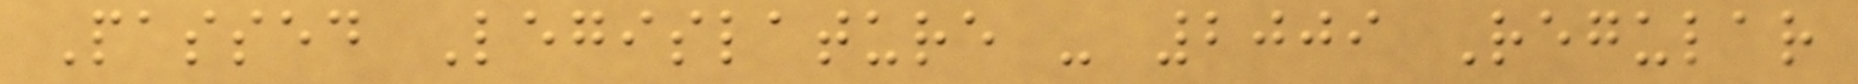Passed Legislature - 2009 Regular
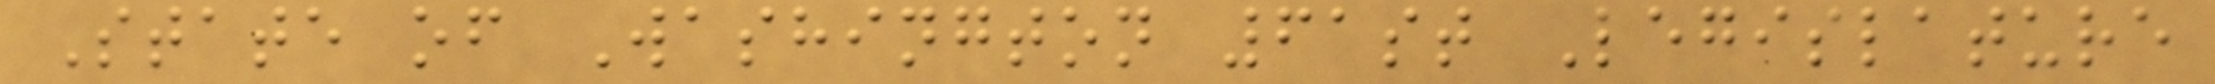State of Washington 61st Legislature
